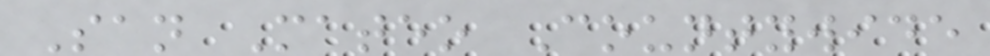San Mateo Countywide
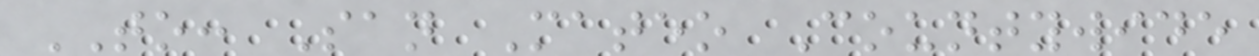TO: San Mateo Countywide
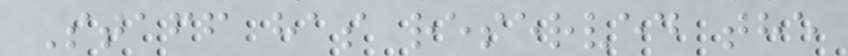Staff has reserved the
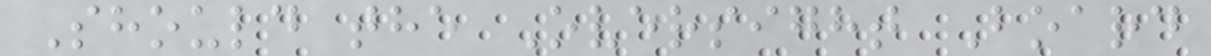Should the Oversight Board
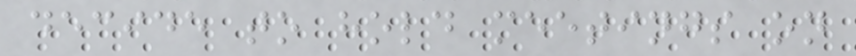decide to hold meetings on
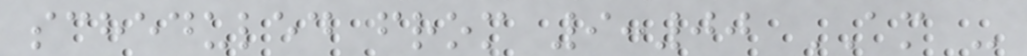scheduled from 9:00 AM -
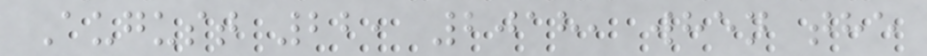August 22, 2018, when the
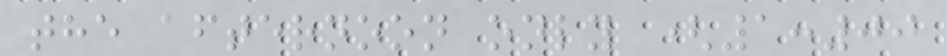the afternoon only (1:00
